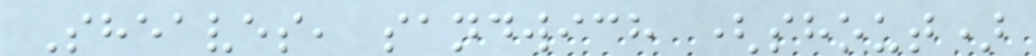Sheaves, sandwich (shout)
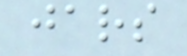jars
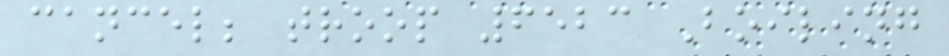cancel; troop 6523 Boiling
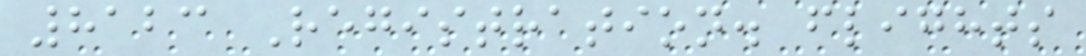8123 Registration. flights
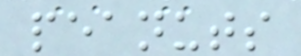peanuts
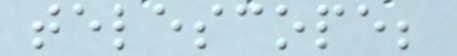telescope;
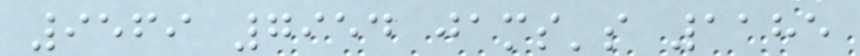9569 7954 jams's 1185
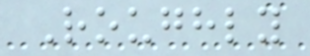Roughly
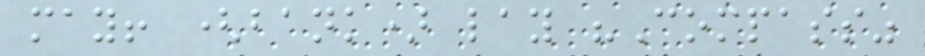may! (bank) lay "Compass"
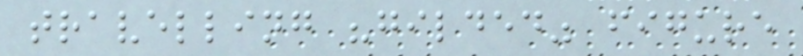travelling "gilded" figure
